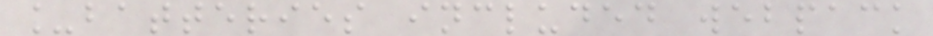_batteries included webpack
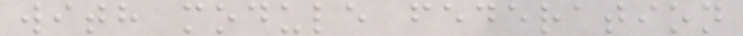with module federation
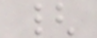{
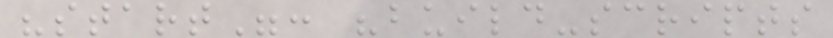"start": "build-scripts
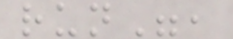run",
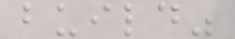build"
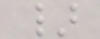}
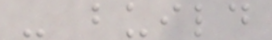- build
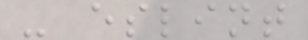- eslint
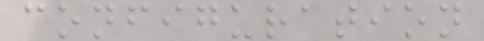configuration
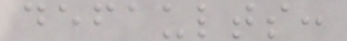defaults:
